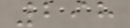298
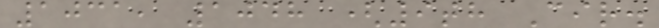1031, 1048 (9th Cir.
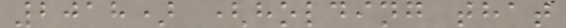2018) (holding that
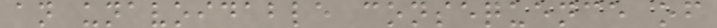an unavoidable consequence of
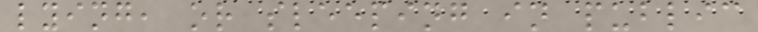lying, or sleeping in public
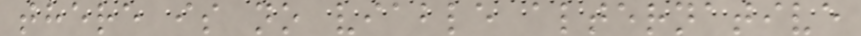there is no viable alternative
